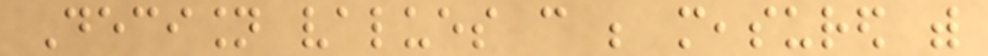Decision values can be measured with
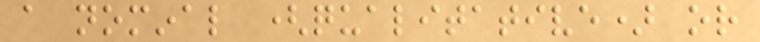a nominal (qualitative) or
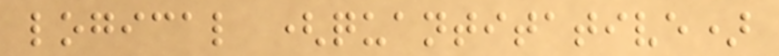logical (quantitative)
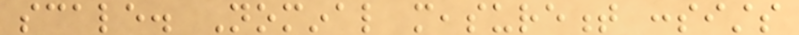scale. Nominal measurement consists
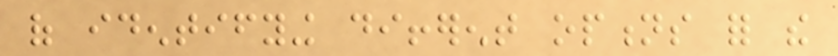of identifying different options for the
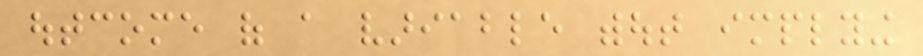outcome of a variable without implying
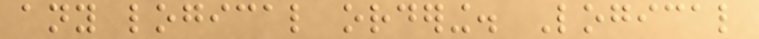any logical ordering. Logical
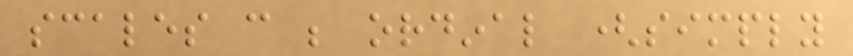scales can be ordinal (simply
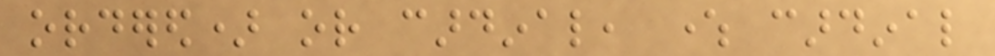ordered) or cardinal, where cardinal
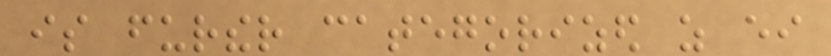is further categorized as either
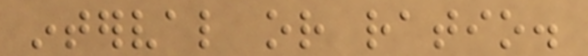interval or ratio.
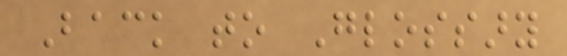Back to Glossary
